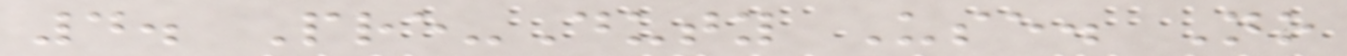4. Pre-Duty Use. No
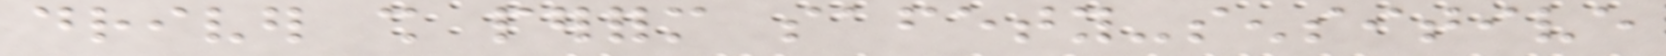driver shall perform safety-sensitive
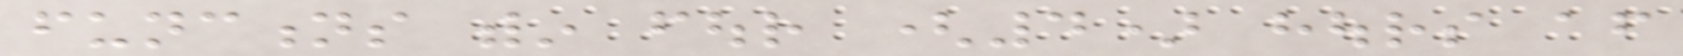functions within four (4) hours after
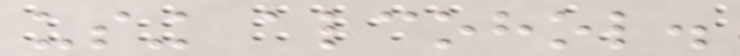using alcohol.
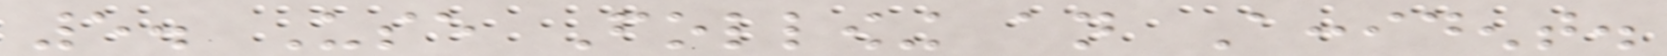5. Use Following an Accident.
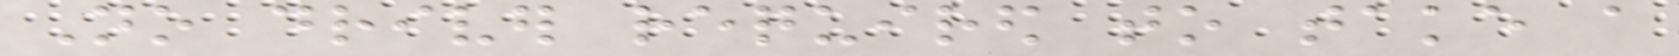No driver required to take a
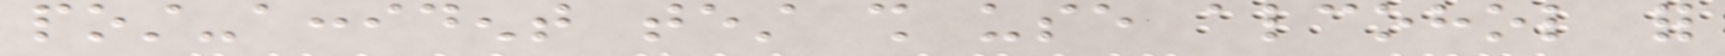post-accident test shall use alcohol for
